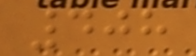408
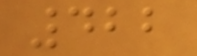422
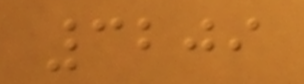3209
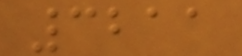3211
